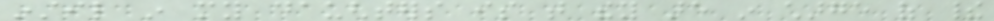instil in my daughters is that they are in charge of their
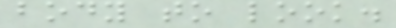body to look.
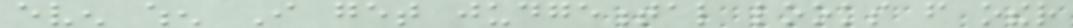even when I get judgemental looks from other
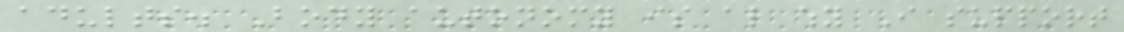adults. Body autonomy is also why I support
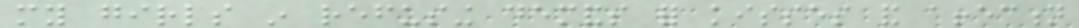my girls in refusing demands for kisses and affection
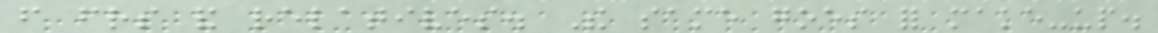from friends and relatives. The same goes for make-up.
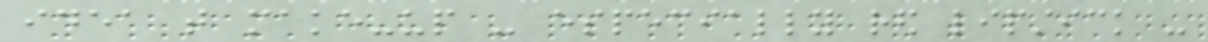idea that make-up - especially red lipstick -
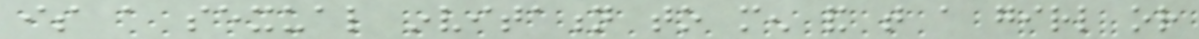is a sexual invitation to men and that a girl or
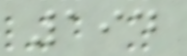194
